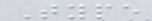Type
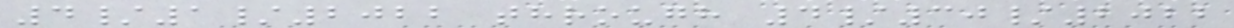4/1/2022 through 4/30/2022
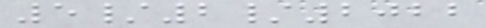5/2/2022
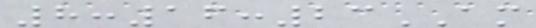8:16:23AM
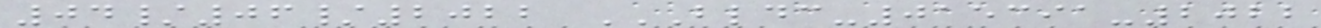04/06/2022 BLDC-015391-2022
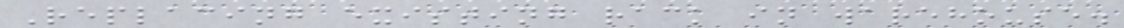Replacing existing rack in warehouse.
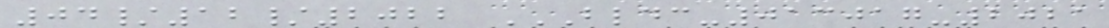04/12/2022 BLDC-013017-2021
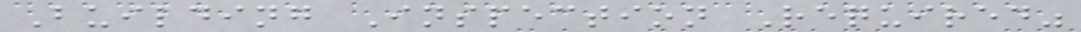Building Inspection Required"
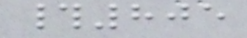#805
